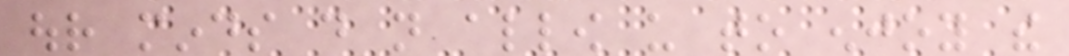our minds do not allow us to enjoy the
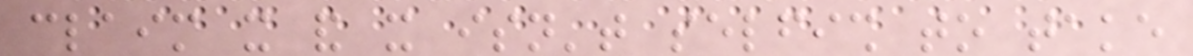claim it and it isn't selfish to take
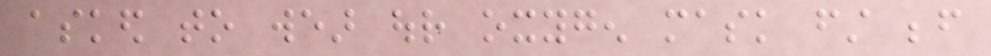asked to wear our oxygen mask first before
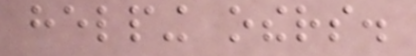helping others.
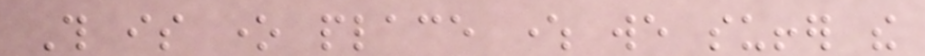This is one place where we suffer the
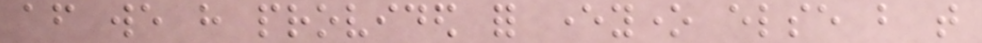after we have provided for everyone else but that
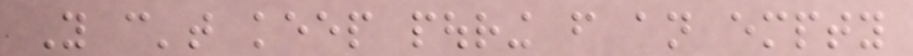You can't keep pouring from an empty
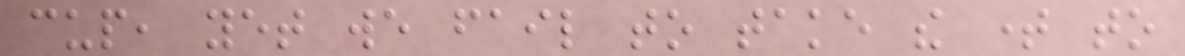cup, yet we fail to take the time to
